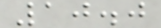10.0
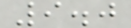9.0
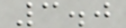3.0
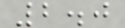2.0
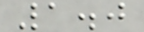1.0
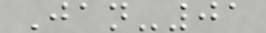Jan-01
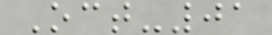Oct-01
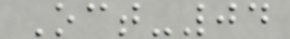Oct-04
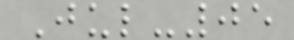Jul-05
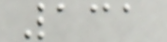131
